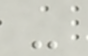-
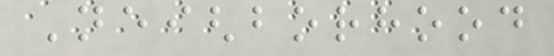Neighborhood
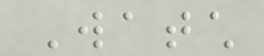Watch
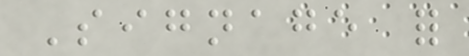Signage for
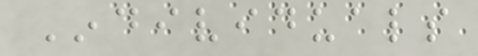Individuals
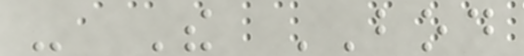- The BOD
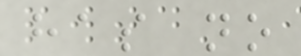has no
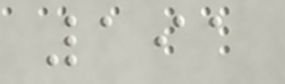191
